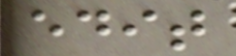edit
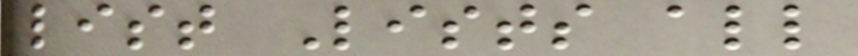list Lists all
